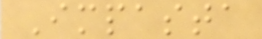Impasta
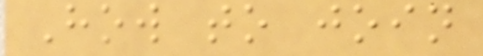How to join
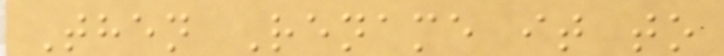Then Rename it to
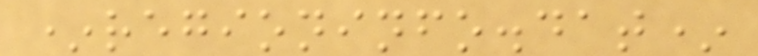*regioninfo.dat*
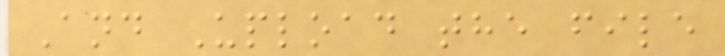And Upload the file
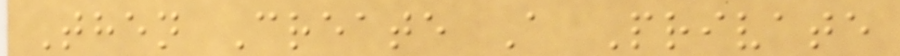Then Create A Private
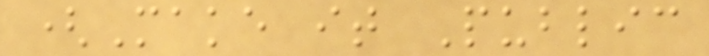(Make it Public
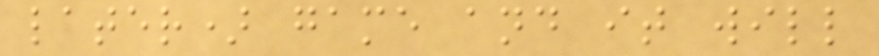later) game and it will
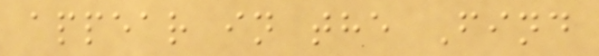appear in the Find
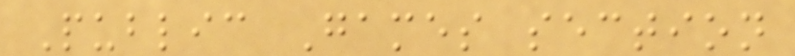Public Games section
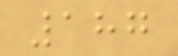187
